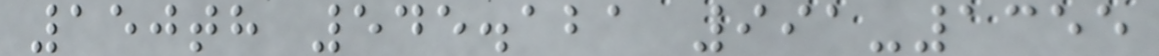150th 545.121 991-1355
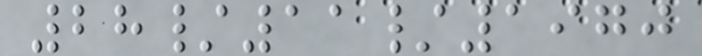28/11/1970
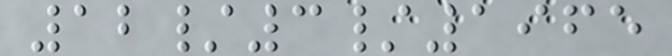12/3/1965
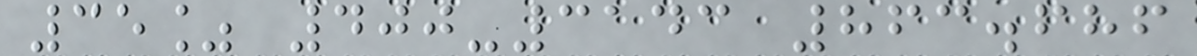35% 400-3143 863.686
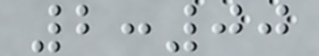2:00
